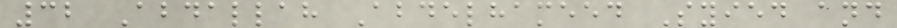32 Abdallah Abdelhameed Syied and
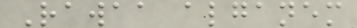Rawaa alganem
